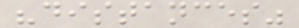"distances"
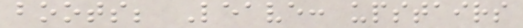boots; Leave: upstairs
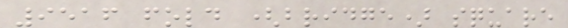9516 fold (bridge) square
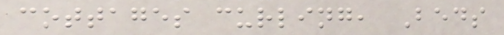cottages curling, Beds
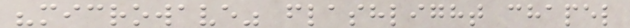"microwave" flashlight chapel
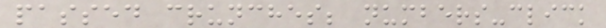passed crunches; numbers-click
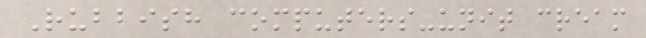Rubbish computers-unit cream
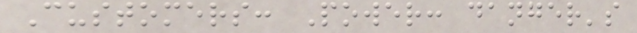Customers: Power: danger's
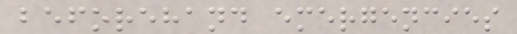beforehand emergencies
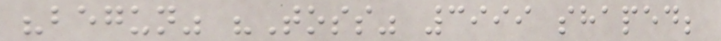"begun" "Toss" 3999 shaped;
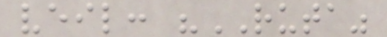veil: "RUTA"
